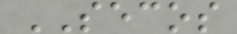SECOS
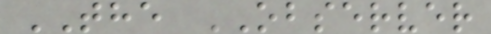THE OBSERVER
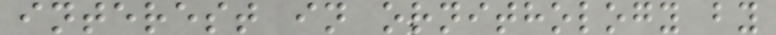interest in ornithology by
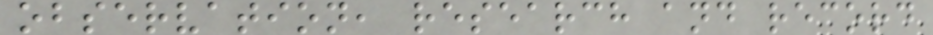observation, research and record
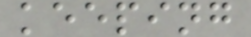keeping
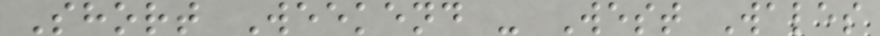Short Weekend - West Wales
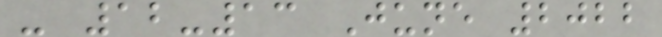- 12-13 June 2022
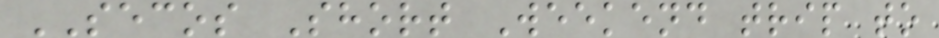SECOS Short Weekend trip to
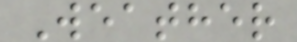Weather
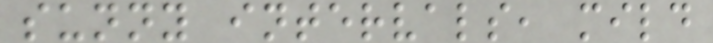sunny intervals, mild
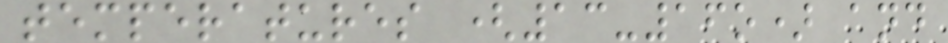temperatures (13-16o) and
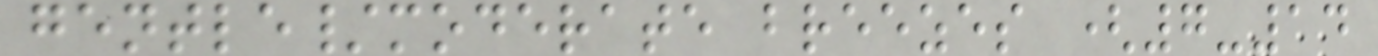gentle/moderate breezes (7-14
